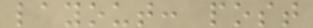layout: post
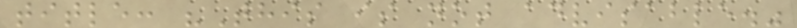title: "This is not advisable."
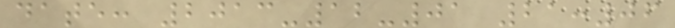date: 2013-12-01 21:06
